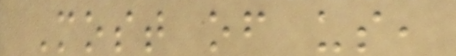Most of us,
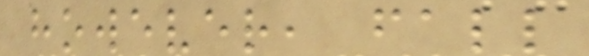however, fall
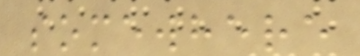somewhere
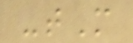-tM
